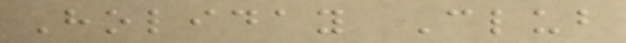Holiday Club
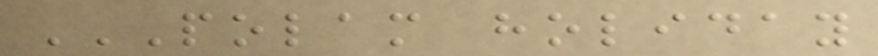POLAM HOLIDAY
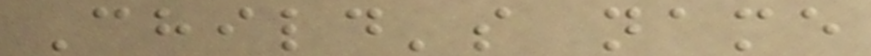Child's name
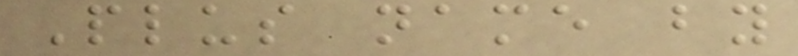Plus name by
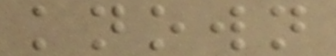known
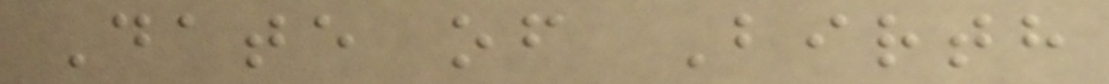Date of Birth
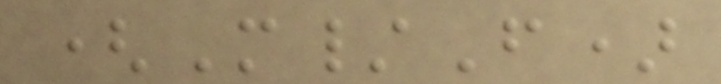(M/F)
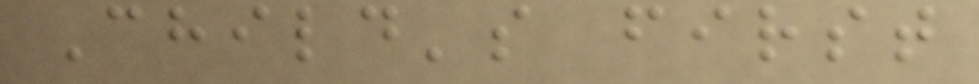Child's first
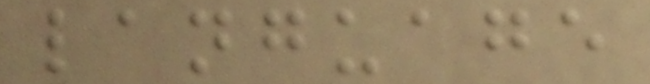language
